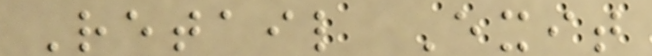Retail Exit
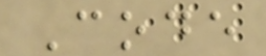Code
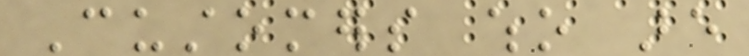Customers who are
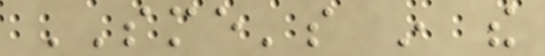SME's in the
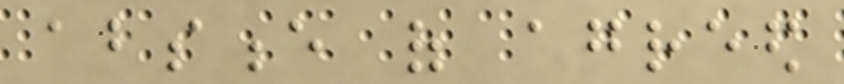absence of agreed
